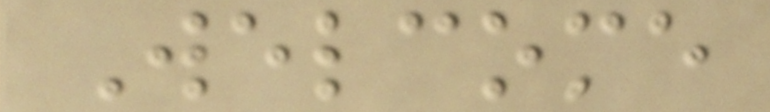Welcome
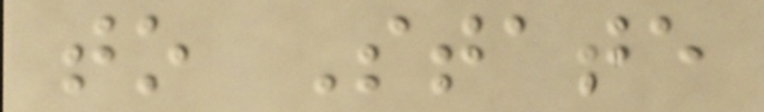to State
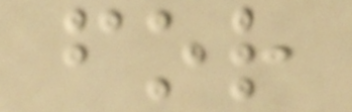for
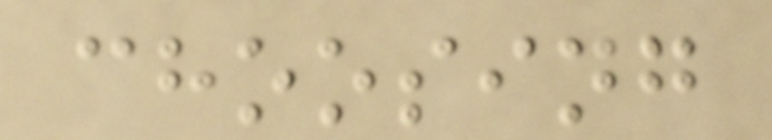choosing
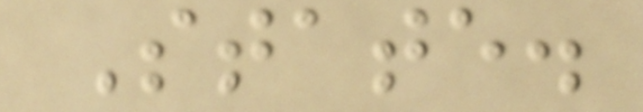State.
